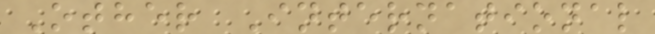Other International
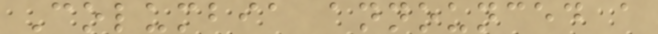Columbia announced a
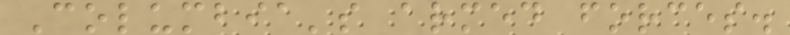Columbia's armed forces.
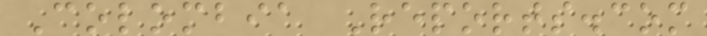Colombia Reports.com
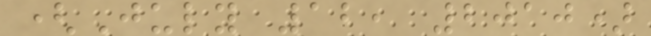(July 12, 2010)
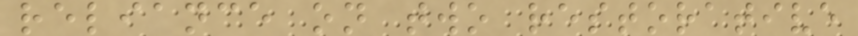reliance on two restorative
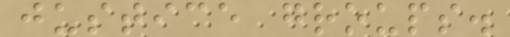justice groups.
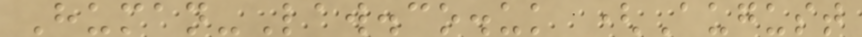Human-Law.co.uk (August
